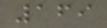169
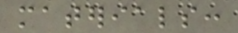materials:
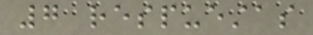7 respuestas
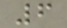6
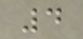4
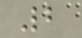2
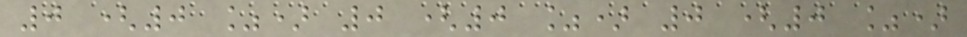0 (0 %) 0 (0 %) 0 (0 %)
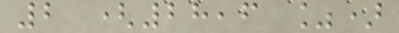2 (28,6 %)
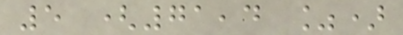5 (71,4 %)
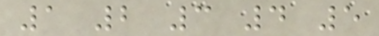1 2 3 4 5
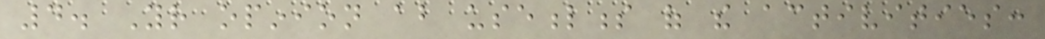4. Your opinion about usefulness of the activities:
